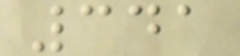341
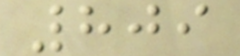809
